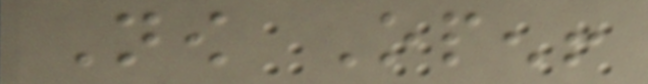Now Open!
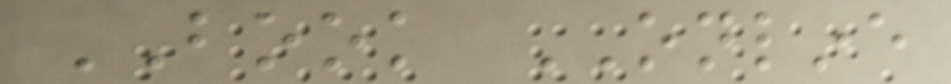BOOK ONLINE
